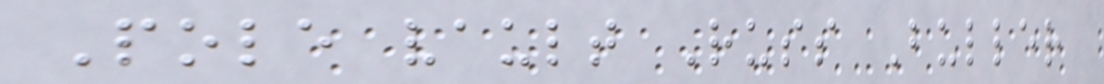Pole vault Russ Buller
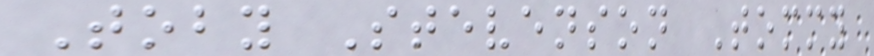Toby Stevenson Tommy
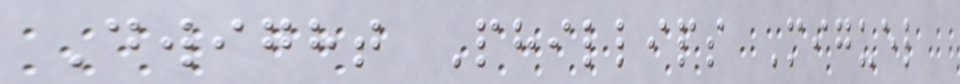Dwight Phillips Miguel
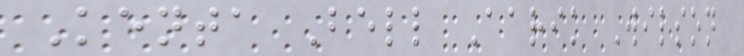Kenta Bell Aarik Wilson
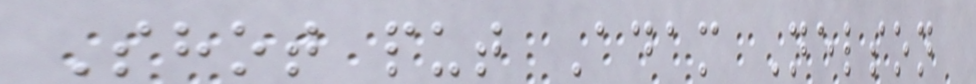Shot put Adam Nelson
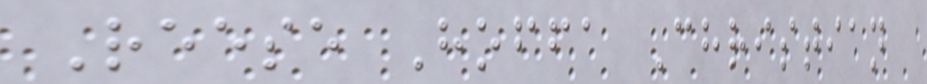Reese Hoffa Christian
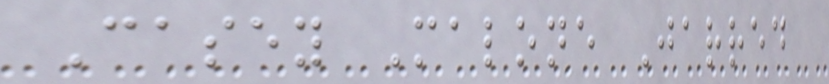Casey Malone Jarred
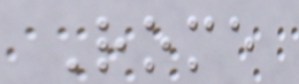Rome
